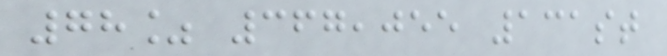78% 367,055 131st
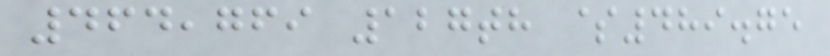464,769 127th $489.75
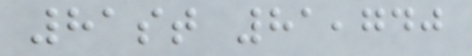81st 81,740
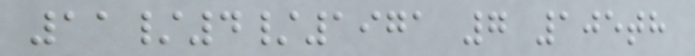11/4/1971 7 105th
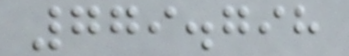779.798
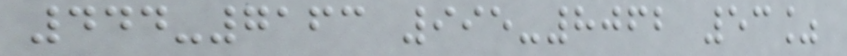444-7163 995-8062 53%
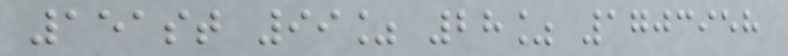151st 99% 28% 1703958
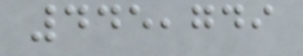445,749
